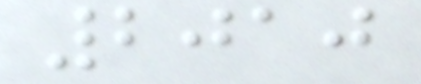2010
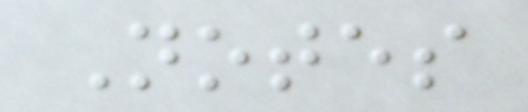Notes
